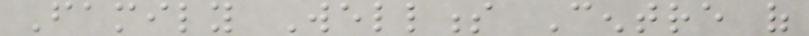Family Wellness Centre of
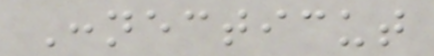Connecticut
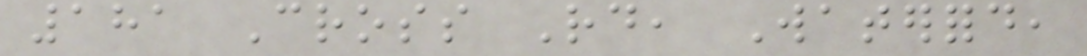181 Cross Rd, Waterford,
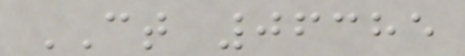CT 06385
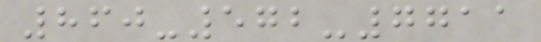860-572-7711
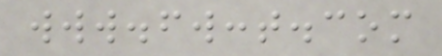www.fwcct.com
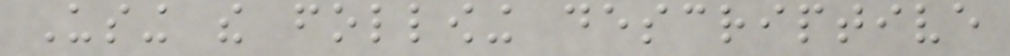Using the following descriptive
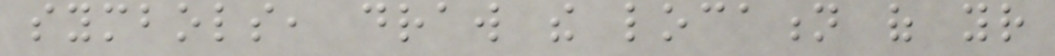symbols, draw the location of your
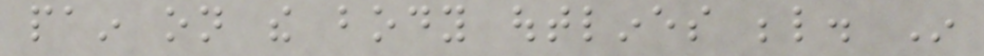pain on the body outlines below. In
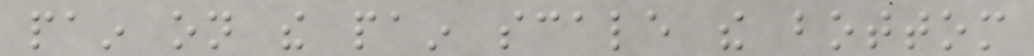pain on the pain scale the bottom
